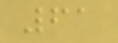61
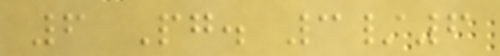6 Pg. 3/6
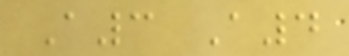A3 A4
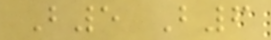B5 B6
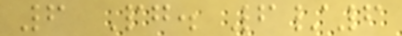6 Pg. 6/6
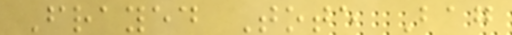Frayed Tote Bag
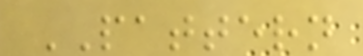PATTERN
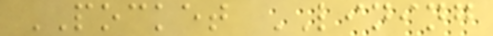POCKET LINING
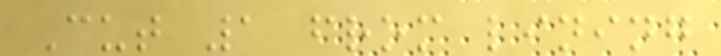Cut 1 from lining
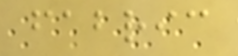fabric
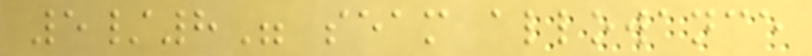5/8" seam allowance
